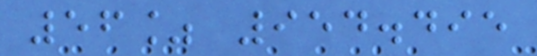56% 954.495
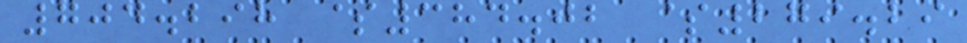704.298 $384.02 $279.29
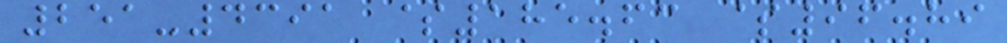251-4391 $185.63 $96.89
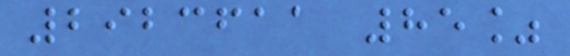2923611 85%
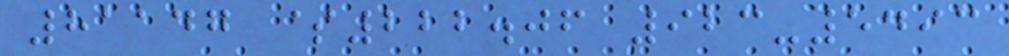81147 $222.06 923-5493
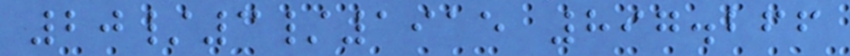20/3/1915 897.266
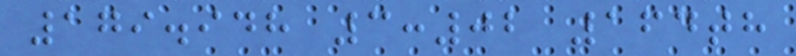179.948 3:02 164th
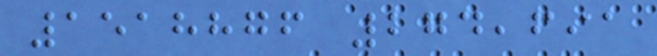1518876 274,691
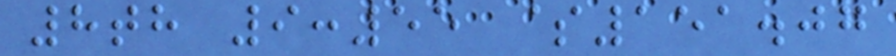8th 9:55 $151.07
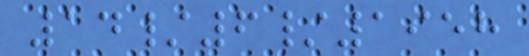14/6/1958
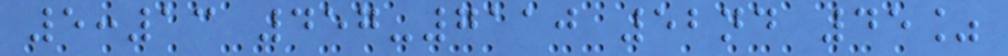5:13 457-7110 52nd 45%
